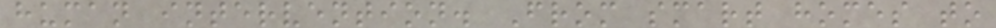human intervention. From smart homes to
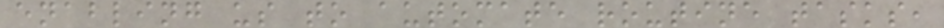enabling us to automate routine tasks,
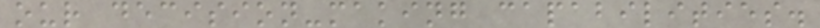our decision-making capabilities.
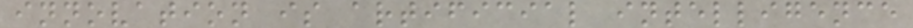innovation is artificial intelligence
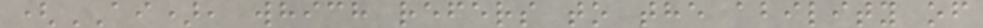(AI), which refers to the ability of
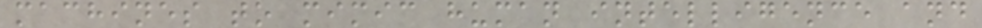machines to mimic human intelligence and
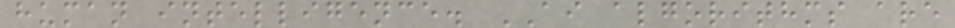human intelligence. AI algorithms are
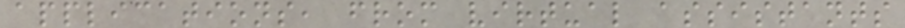applications, from virtual assistants
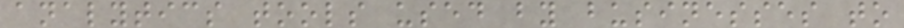analytics tools used by businesses to
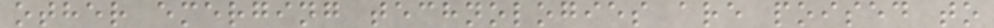other emerging technologies are poised to
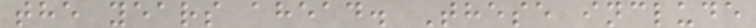the years ahead. These include
